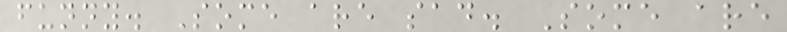funny. Some are sad. Some are
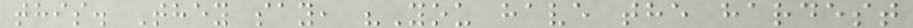this. They say, "You have the hardest
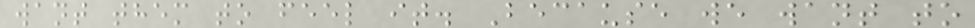want them to feel it. Because we want to
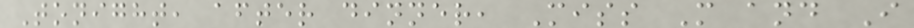Tonight, after dinner, Miss M and I
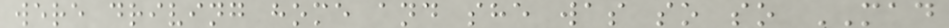were driving home and she was so so MAD
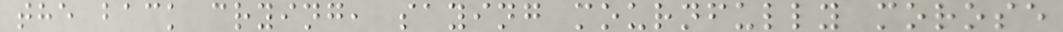the back crying, saying mournfully morose
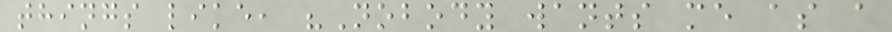things like, "Nobody wants me as a
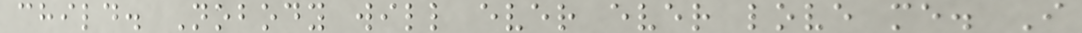child. Nobody will ever ever love me. I
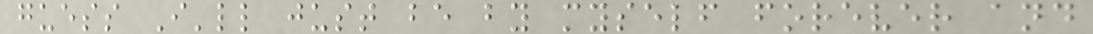guess I'll just be by myself forever and
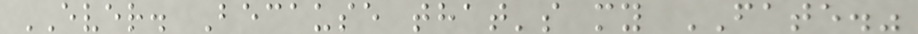EVER. Because that's my FATE."
